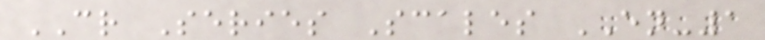CR Series Scales EN-1
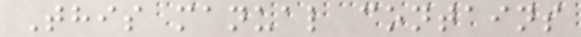This manual contains
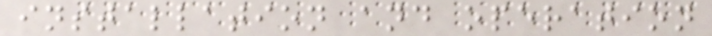installation and operation
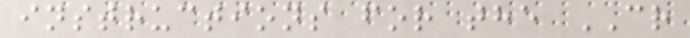instructions for the CR
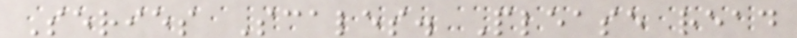Series Scales. Please read
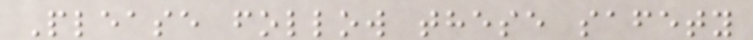Please follow these safety
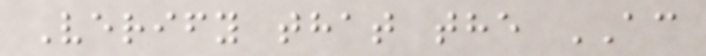Verify that the AC
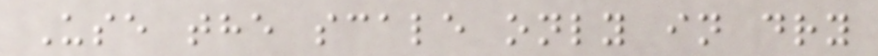Use the scale only in dry
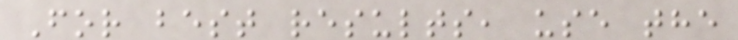For best results, use the
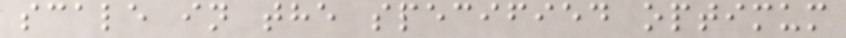scale in the specified optimum
